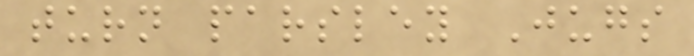turn parsley Jugs
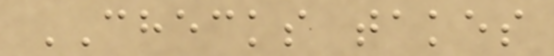CHECKS takes
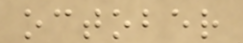october
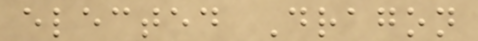elected Dragon
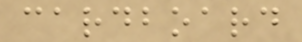cardboard
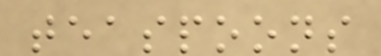teaspoons
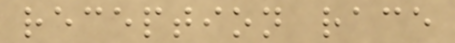reception race
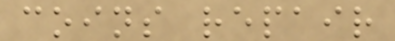coins repair
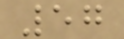57
